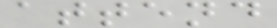attend
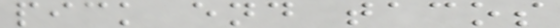pick end tacos
